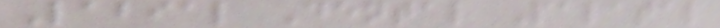Labial Dental Palatal
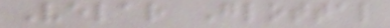Velar Glottal
